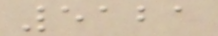5121
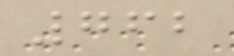762
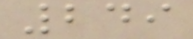249
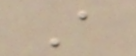A
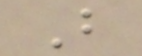B
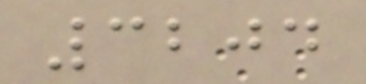3204
